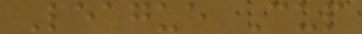League Cup
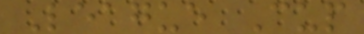League Cup
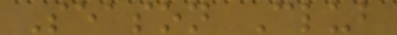Season Club
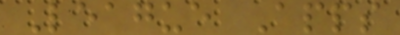League Apps
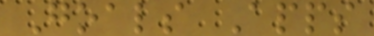Goals Apps
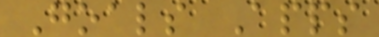Goals Apps
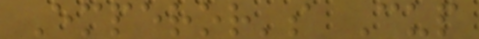Emperor's Cup
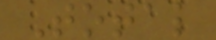Total
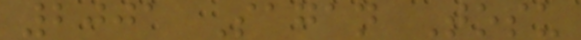2001 Sagan Tosu
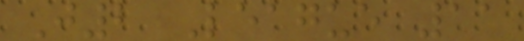J2 League 11
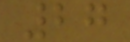27
